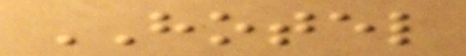HOTEL
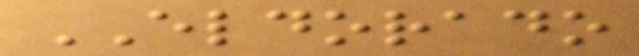ELDORADO
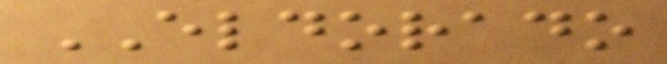ELDORADO
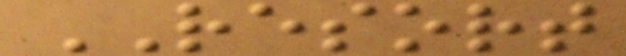RESORT
